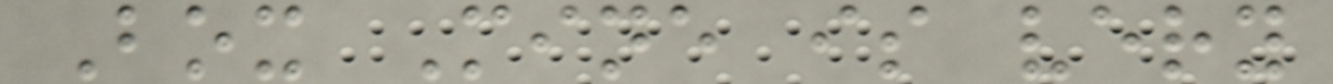Box Mine is very
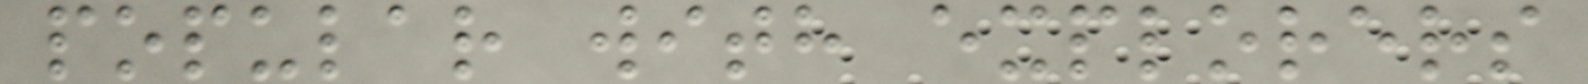popular with explorers
